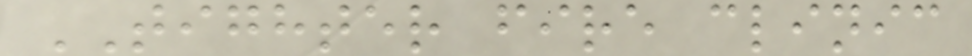TIGHTER fire clinic
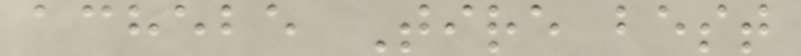achebe Tire best
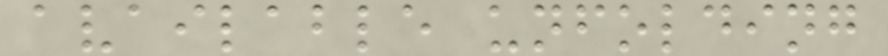available unfolding
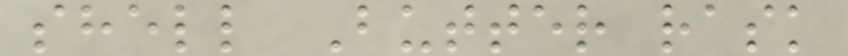shell Butter rask
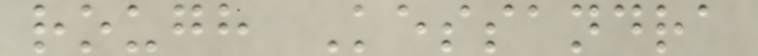rough Kessandra
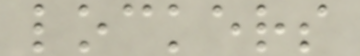lockers
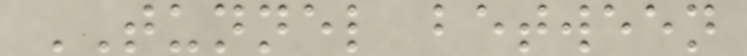TUNNEL between
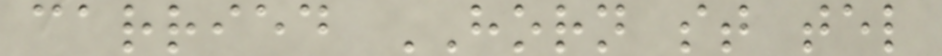carried HORN st tel
